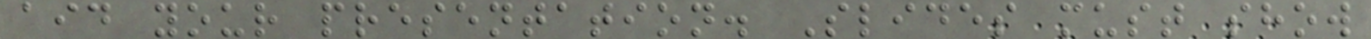aid your presentation. Slides must show
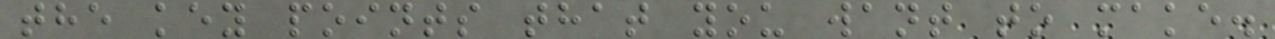the key points that you want to make.
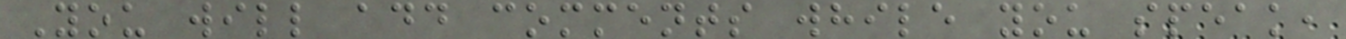You will add comments while you speak,
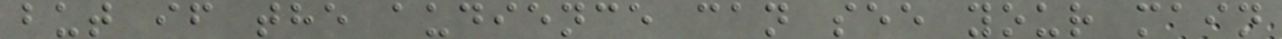but if the audience can see your main
